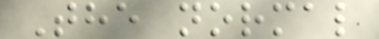The normal
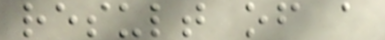result of a
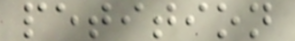petition
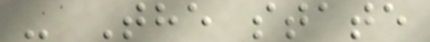- The state
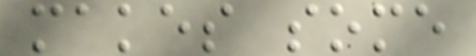makes some
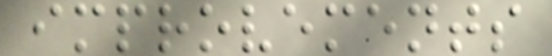improvements
